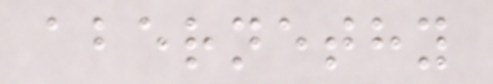abernethy
